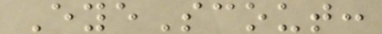EyeScout:
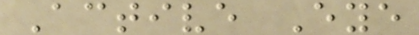Active Eye
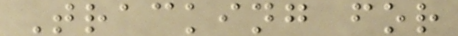Tracking for
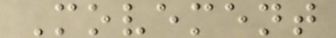Movement
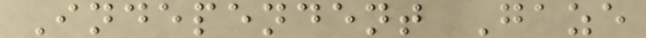Independent Gaze
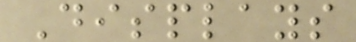Displays
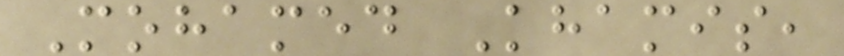Mohamed Khamis,
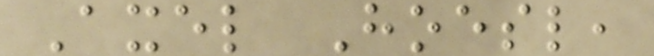Axel Hoesl,
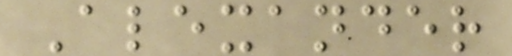Alexander
